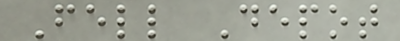Fell Depot
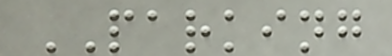PARKING
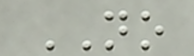NO
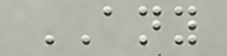ANY
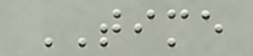TIME
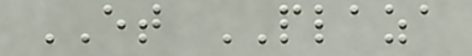ET PLAZA
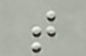t
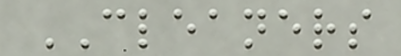CLEANERS
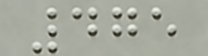475
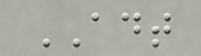ADT
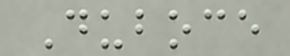Duboce
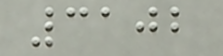3102
